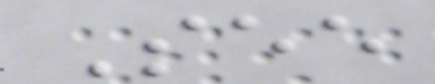See
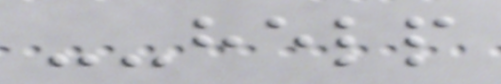--help
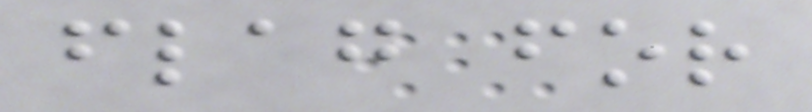flag for
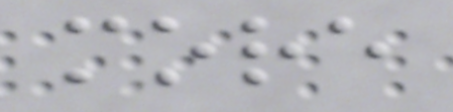more
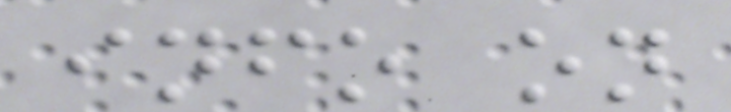info on
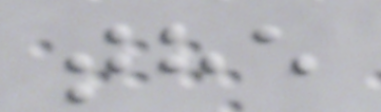the
